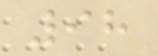98
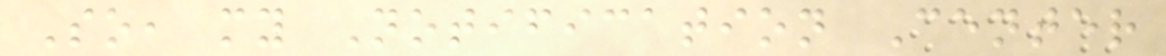So, my Notification Center
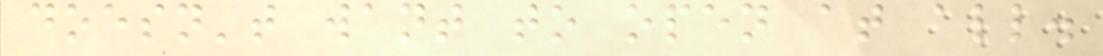doesn't want to open at all.
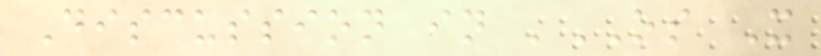Discussion in 'OS X
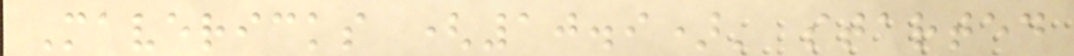Mavericks (10.9)' started
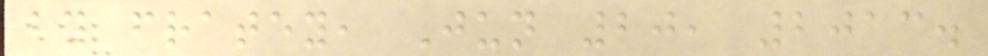by fratey, Jun 20, 2013.
